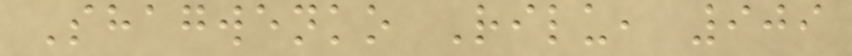Shagwenko Rilu, 909
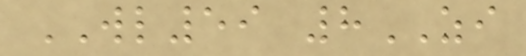WL59 8ZI
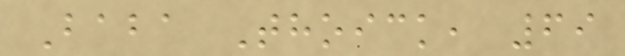Baba Thoick, 69
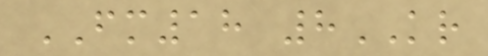FM18 8KR
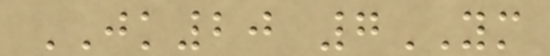JK20 7YM
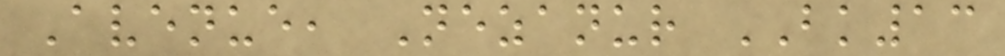Avenue, Nezanur BK13
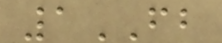1FB
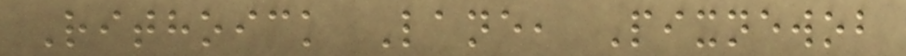Rithoick Lane, Pixnewob
